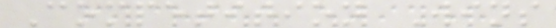Competition Wins
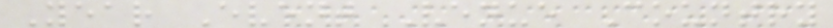Year Event Venue Country
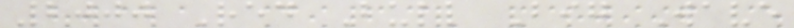2000 Red Bull Big Wave
